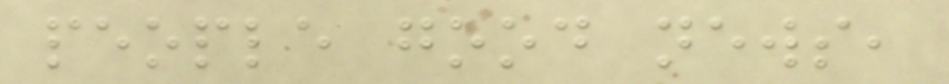people good news,
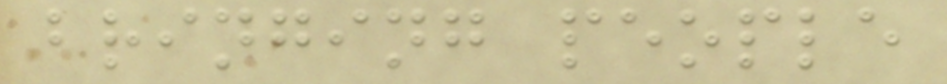bringing people
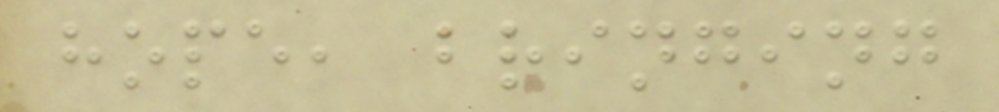hope, bringing
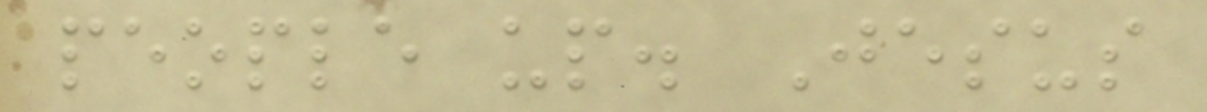people up. Jesus
